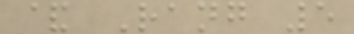& Rang 5
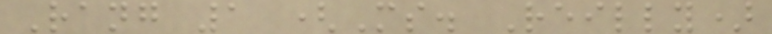Rang 1 (Ms. Reilly)
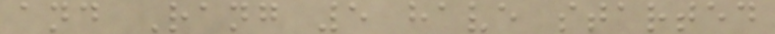and Rang 5 have started
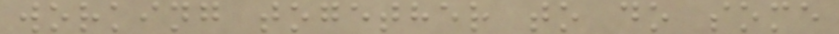working together to do some
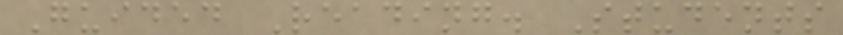Guided Reading. Students
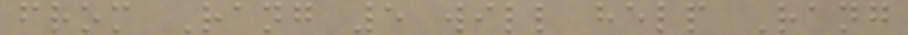from Rang 5 will help Rang
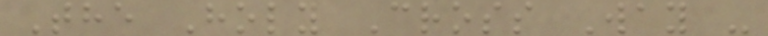The Holy Cross Way -
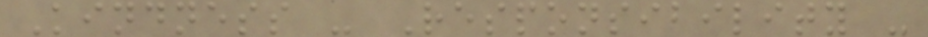Kindness - Responsibility -
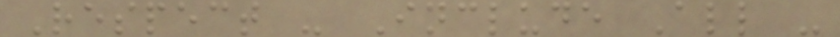Respect - Include All -
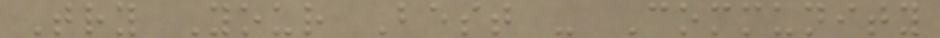Try Your Best - Community
